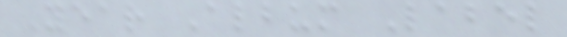Year Album Label
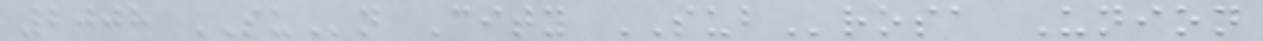2008 SUn City SUBrosa Union
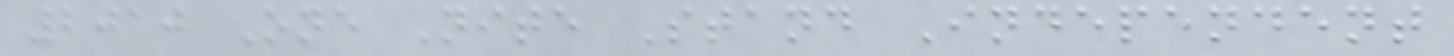2010 One Nite Stand Independent
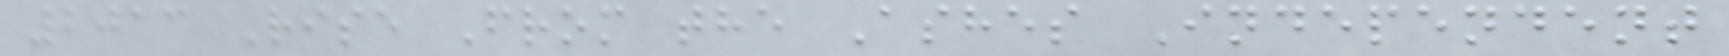2013 Rise From the Ashes Independent
